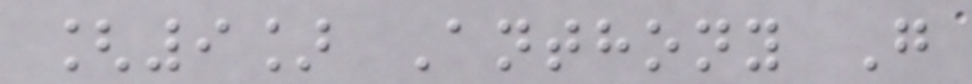[9] Anthony G
